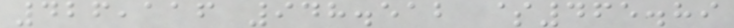426,116 948.512 $465.89
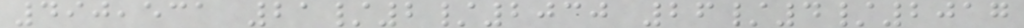490,531 21/2/2030 26/4/2017
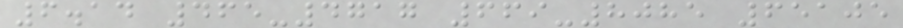6.14 465-4717 669-8085 65105
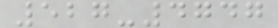527-4747
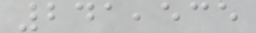241,535
